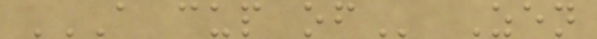A CUP OF Zen
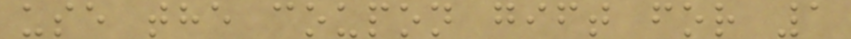use the coupon gift for 1
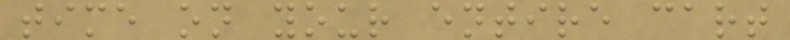time on your entire cart
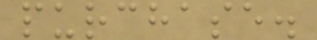purchase.
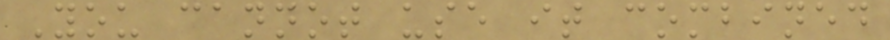You cannot use it combined
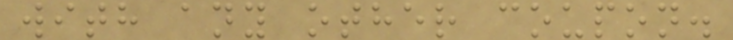with any other coupon.
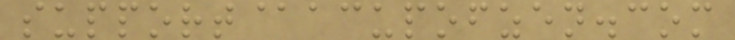support@acupofzen.com
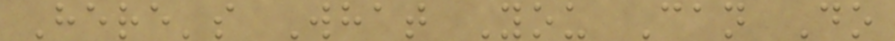Here's What You Can Do
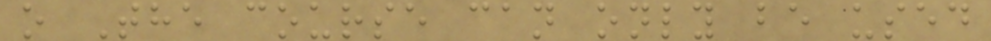o The course can only be used
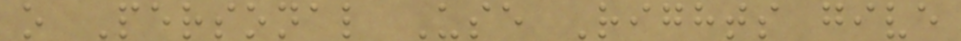o Personal Use Rights give
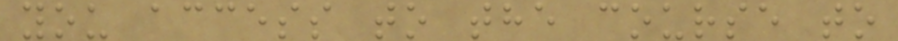you access to the course to
